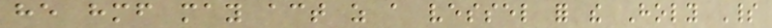he himself may act as a vessel for the Holy Spirit
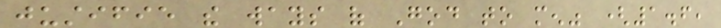justifie the ways of God to men" (1.6,
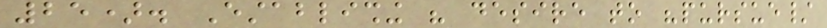25). Establishing his desire to "pursue/
